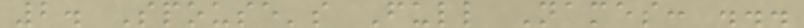2. Spouse's Full Names: ...
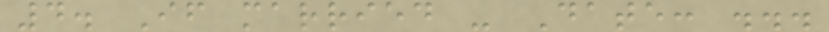4. If married - Date: ...
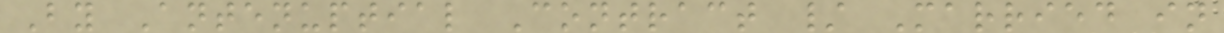By Antenuptial Contract / Married in
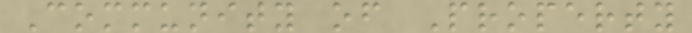Community of Property
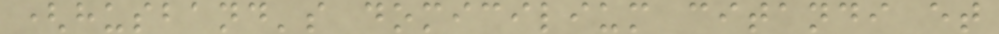(husband's domicilium citandi et
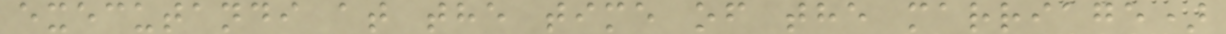executandi at the time of the marriage)
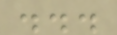...
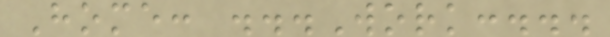Home: ...Work:...
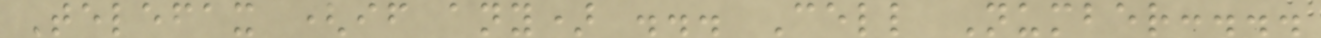Telefax (if any) ... Cell Number:...
